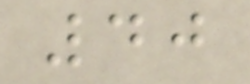40
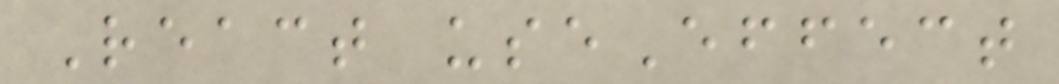React useEffect
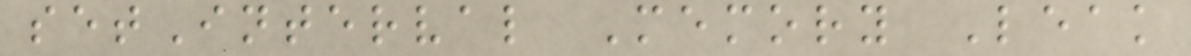setInterval Memory Leak
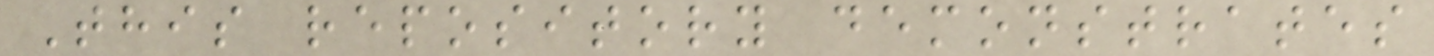This repository demonstrates
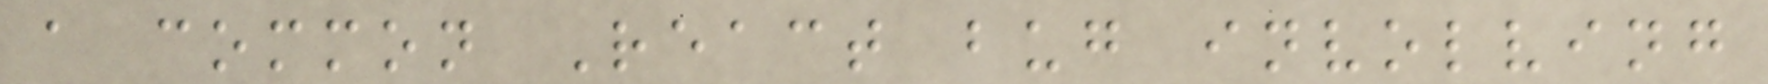a common React bug involving
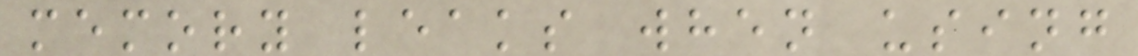memory leaks when using
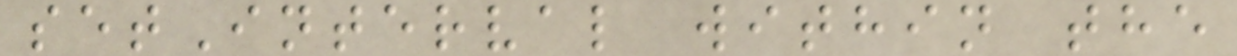setInterval within the
